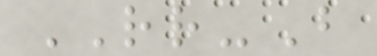RR-B
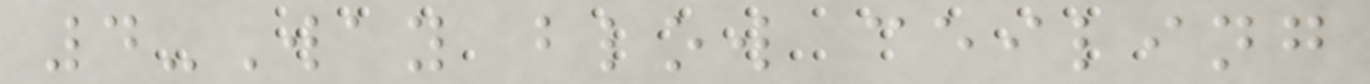4-Way blow ceiling
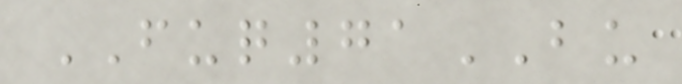FUQ71BU
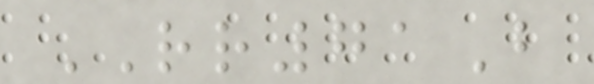RR71B
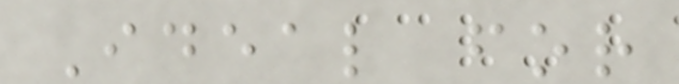Ideal for
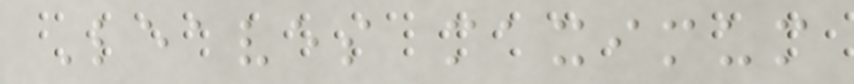Leaves maximum
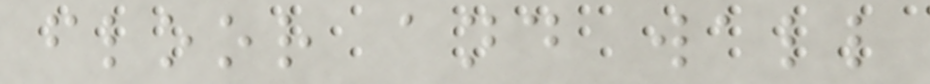floor and wall
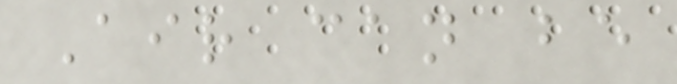Air can be
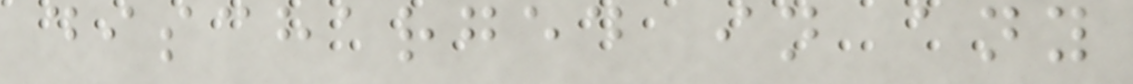discharged in any
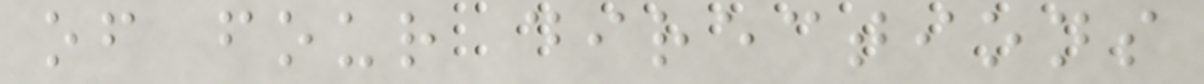of four directions
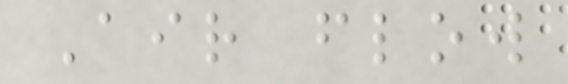Air flow
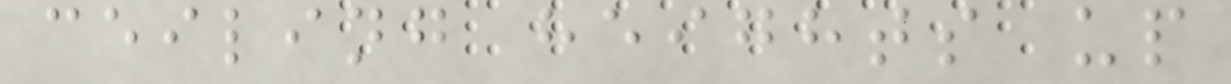ceiling heights up
